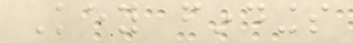Key findings
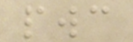pwc
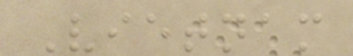Vietnam
